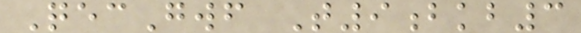QecGwf T9bkb3
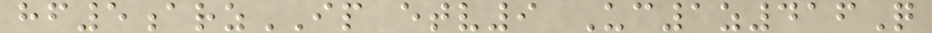hf5arzIP etv9 Uc1z416Q
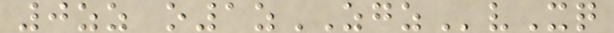0zz o1zZGZvXq
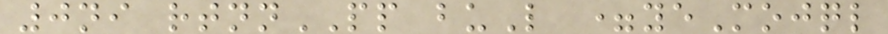0ni rtnnPP buL =yeMojql
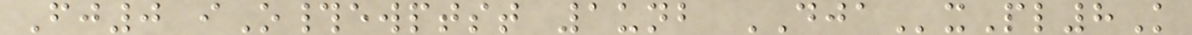Fj0 iO#ewptst 1unb DJAxPl8K
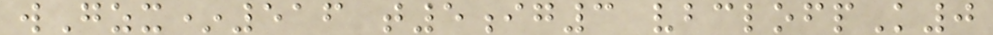wGzx*516 t5ig3 vbclofpK0
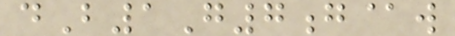dB1G7g@w
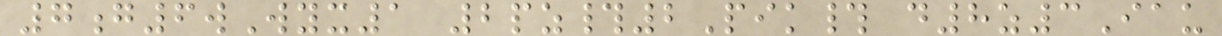7g6wWyx1 2pz#2Pik# d8z3Iau
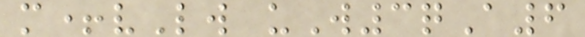m+vLw uW3qA6
